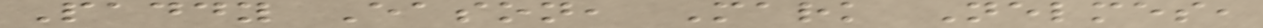Paddy Eason, Mark Nelmes,
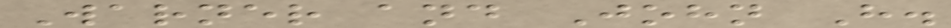Warner and John H.
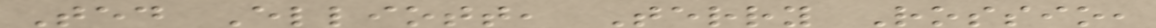Ted Elliott, Terry Rossio,
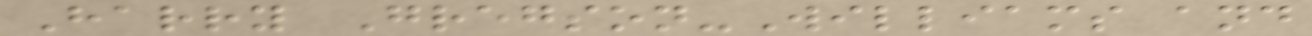Harry Gregson-Williams and
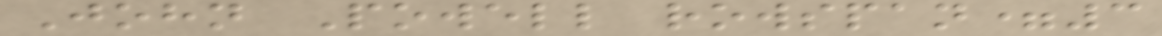John Powell rowspan=3
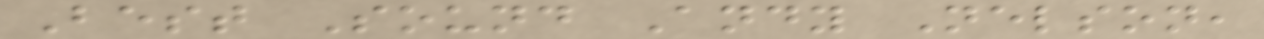Best Sound Andy Nelson,
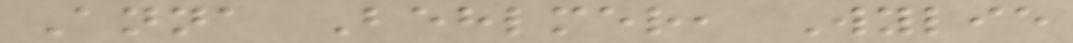Anna Behlmer, Wylie
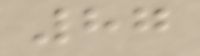87
